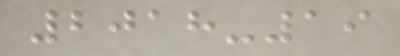2018-19
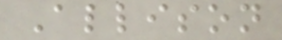Allison
